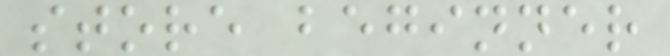store beginner
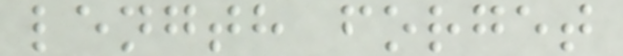length forget
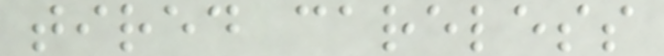tired careless
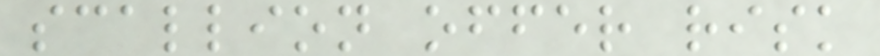scallion offer risk
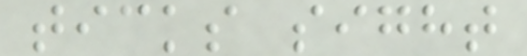ticks sight
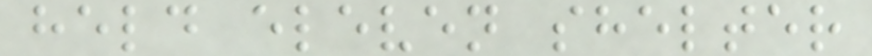held eleven shelter
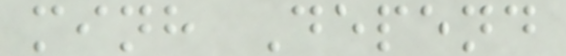minh Depend
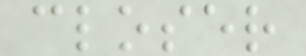closer
